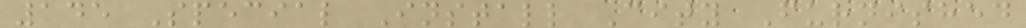145 Special Install City Furnished
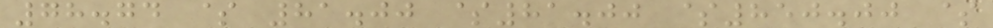78.74 $ 81.00 $81.00 $850.00 $
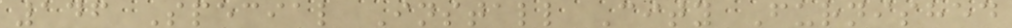146 Special Install City Furnished
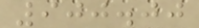900.00
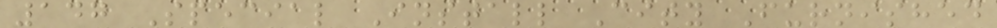147 Special Install City Furnished
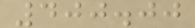400.00
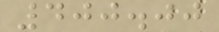400.00
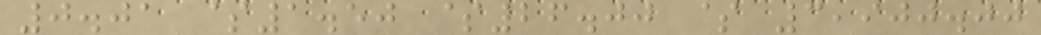0.01 $1.50 $26.00 $ 3,900.00
